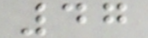47
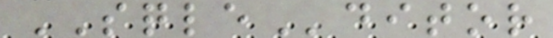SQLEditor
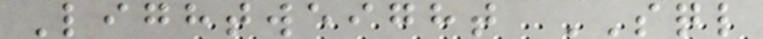Lightweight SQL
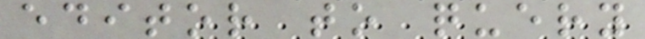editor to query
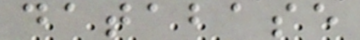database
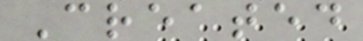Created
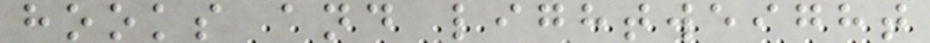hooks and lightweight
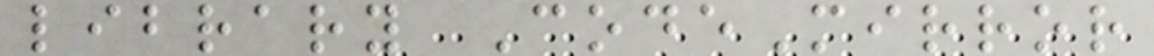library CodeMirror
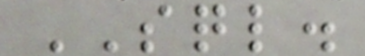SQL.
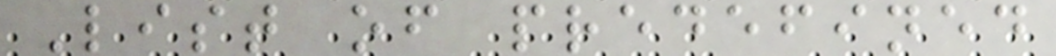List of predefined
